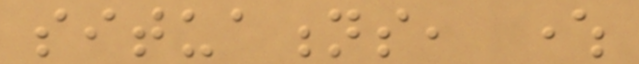situations, where
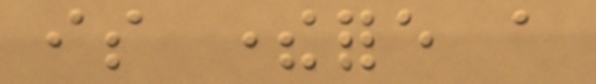is therefore a
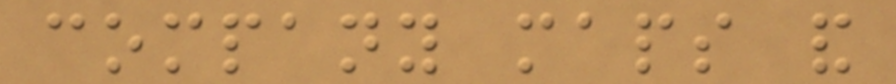company maps and
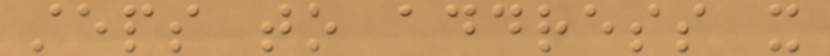steps to address it
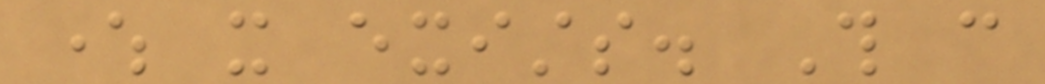where it exists. This can
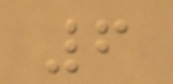6
